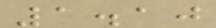1.10
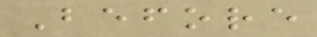Before
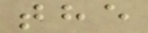the
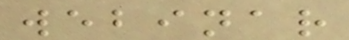webinar
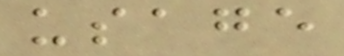usage
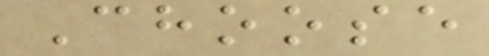Choose
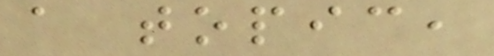a topic,
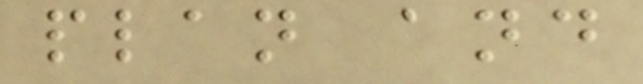plan and
